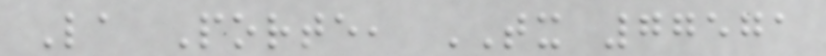La Porte, TX 77571
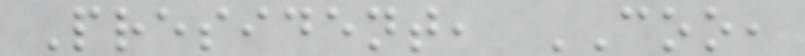President, COO,
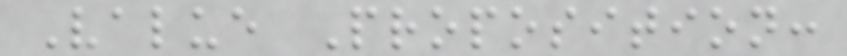Value Proposition:
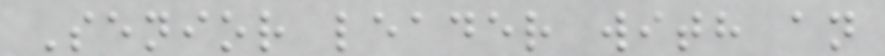Senior leader with an
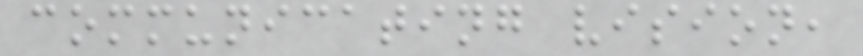communicating vision,
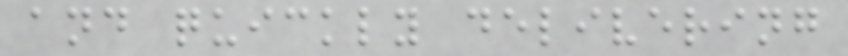and quickly delivering
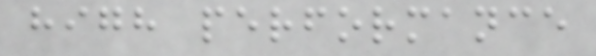high performance
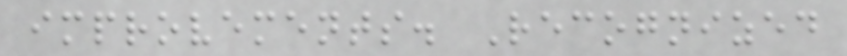improvements. Recognized
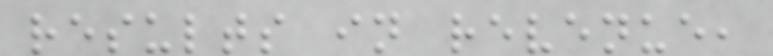results in revenue,
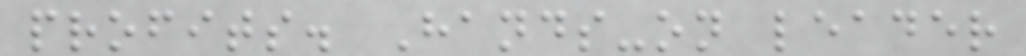profits. Hands-on leader
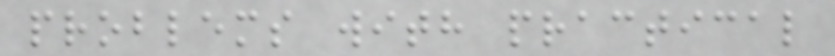problems with practical
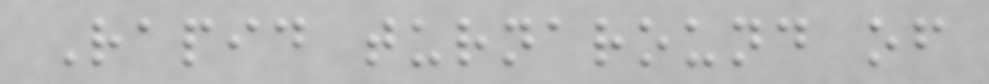Rapid turnaround of
